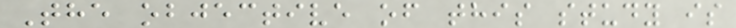The objective of this study is
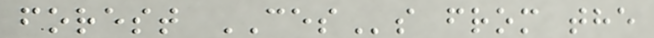forest CESs from the
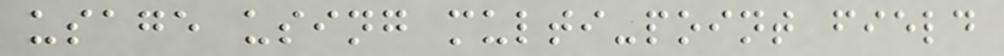usage using multi-point field
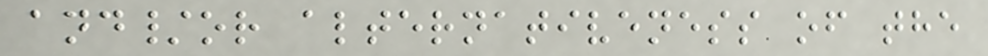and/or alternativeness of the
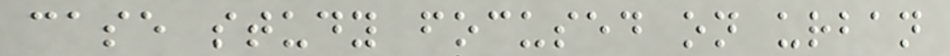case study focused on urban
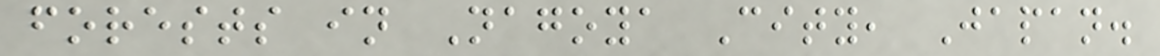forests in Nagoya City, Japan.
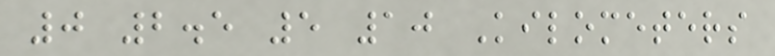0 2.5 5 10 Kilometers
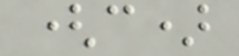(c)
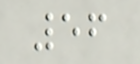56
